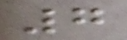7
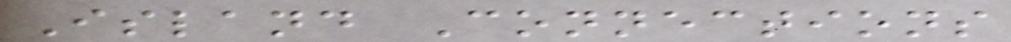Island Connections
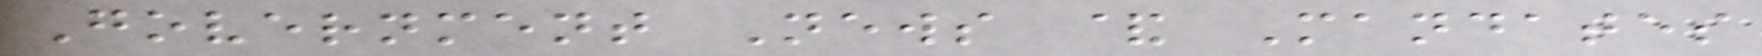Government News & Mandates
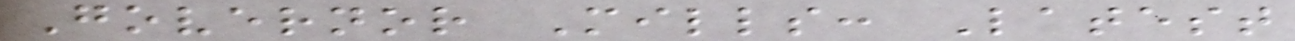Governor Mills: Latest
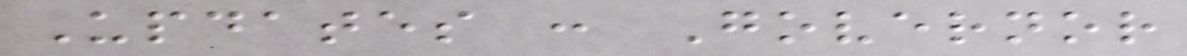Updates : Governor
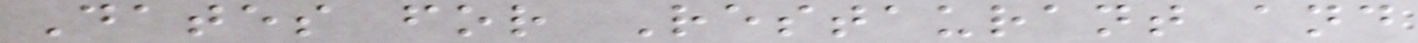Dates for Restaurant and
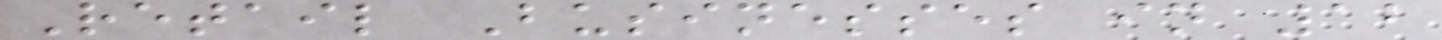Retail Businesses in 12
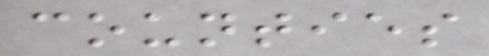counties
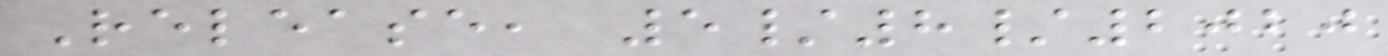Release, 5/8/2020
